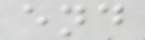end
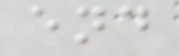end
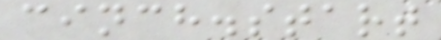cinch.start
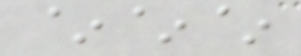~~~
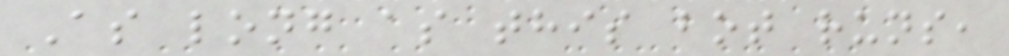As long as this bot runs,
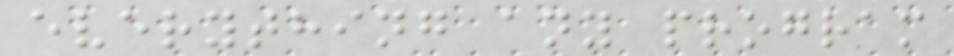everything any program
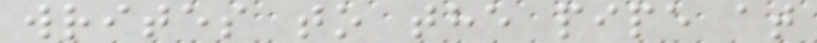writes to the pipe at
